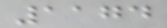1174
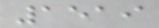1519
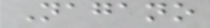Nagano
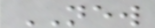NEW
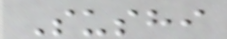Sushi
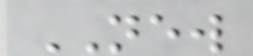NEW
